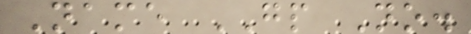Name GP No.
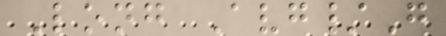Long Avg/G
